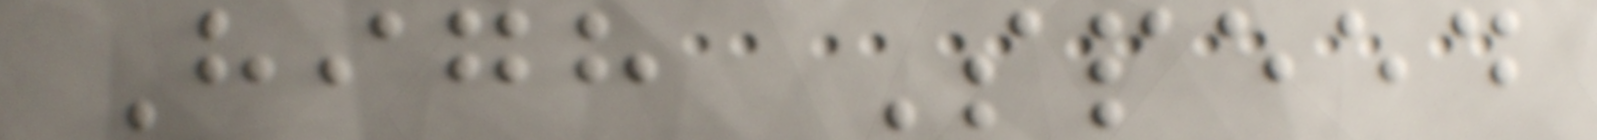High Speed
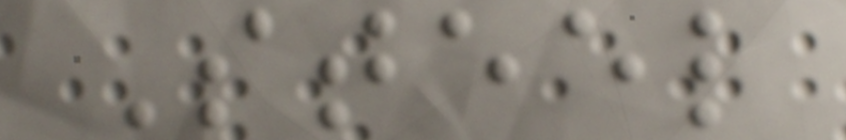Steel
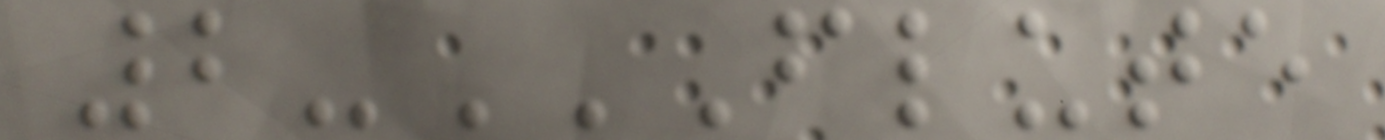2-FLUTE
